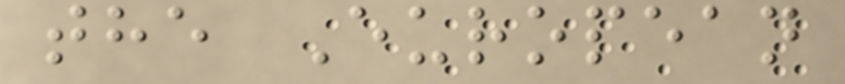the European
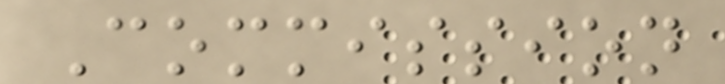Commission
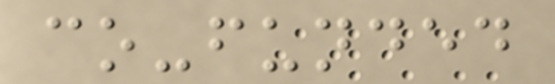co-funded
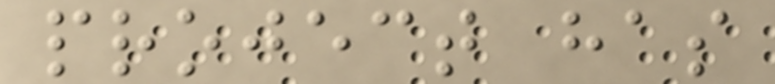project has
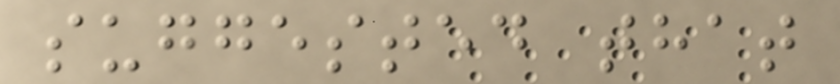suggested that
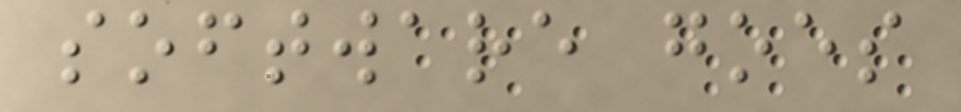software goes
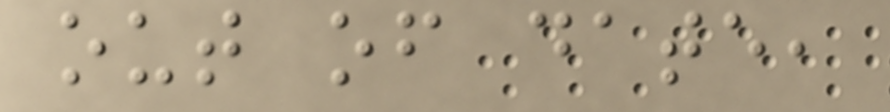out of date,
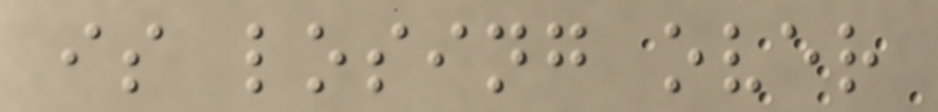is losing over
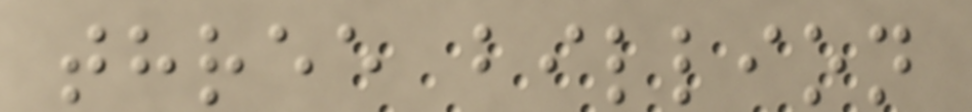three billion
